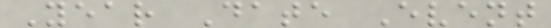Year Date Event
